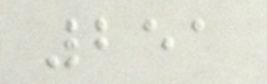251
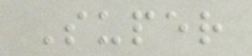Super
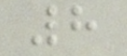8
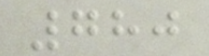780
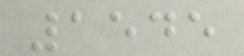1545
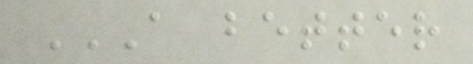A BETTER
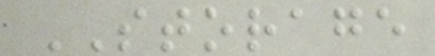STORAGE
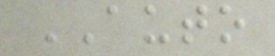AUTO
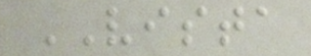VISTA
